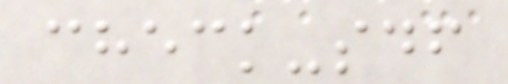check-sdf
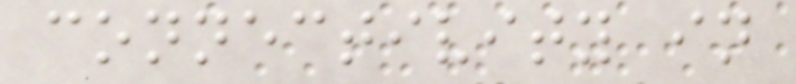connectivity in
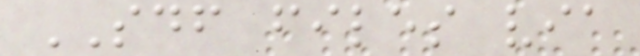SDF files via
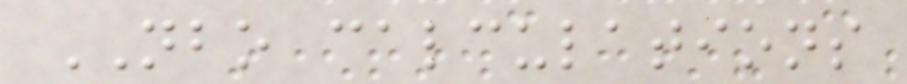NBO calculations
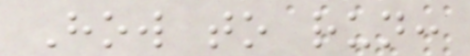How to run:
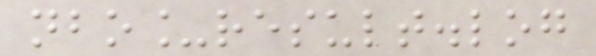nbo_result.log
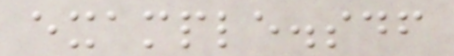example.sdf
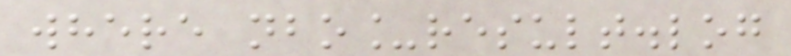where nbo_result.log
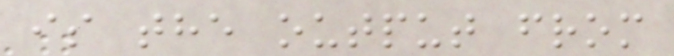is the output from
